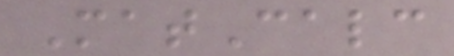MatCalc
